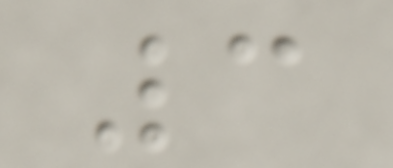3
